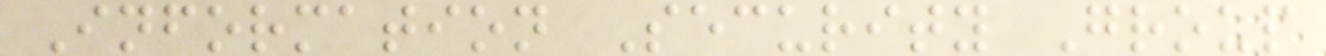Information Security Group
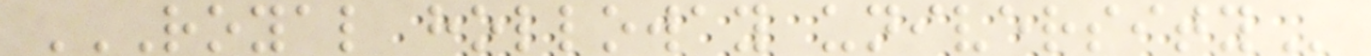ROYAL HOLLOWAY UNIVERSITY
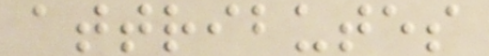attributes
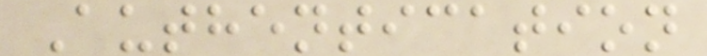Authentication
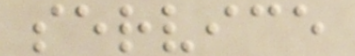service
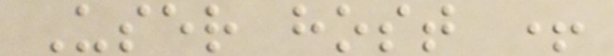User host +
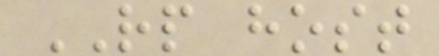RP host
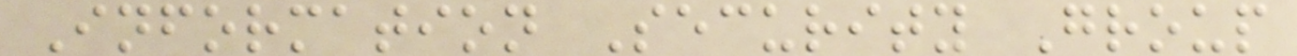Information Security Group
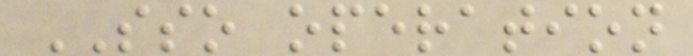SSO operation
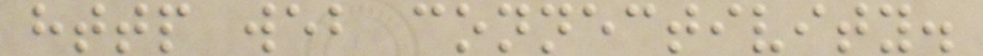http web connectivity.
